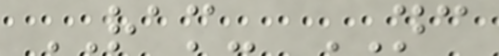RAM- NC
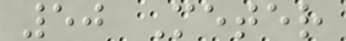50 Meter
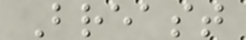Breast
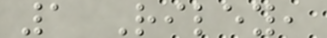1 Riley,
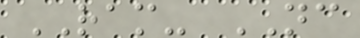RAM- NC
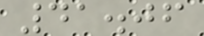41.06
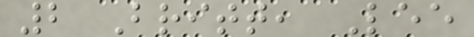2 Britt, Lee
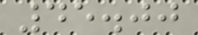45.00
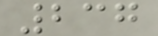237
